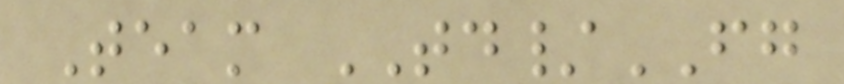Team TD/FG
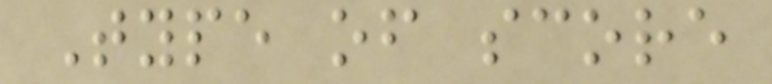Type of score
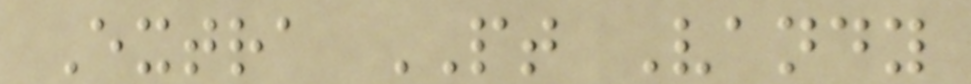Extra PT Vandy
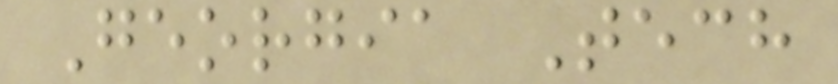Georgia Tech
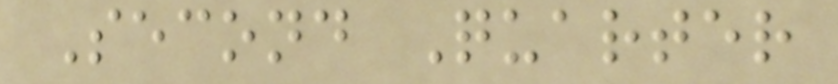Second Quarter
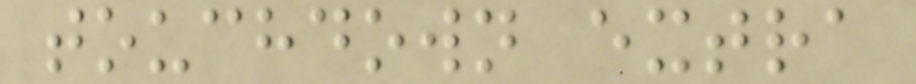touchdown extra
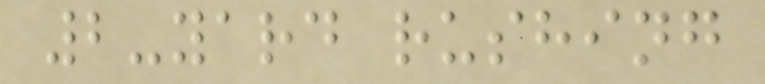2-yard rushing
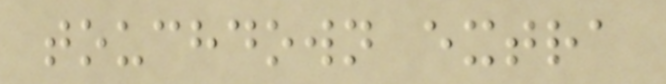touchdown extra
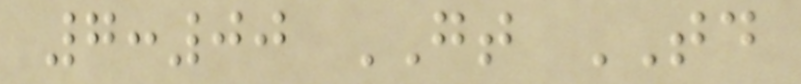7:00 GT TD
